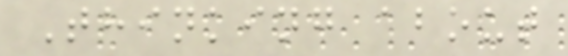Thinking about
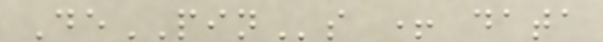DePINs + data
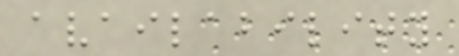availability
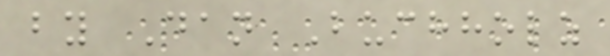by Dan Buchholz
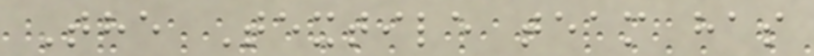The Textile team has
